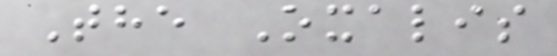The Oxalis
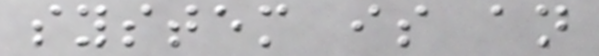system is an
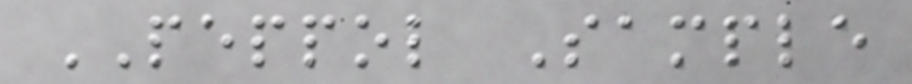PEPPOL Sample
